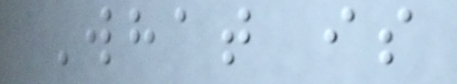What is
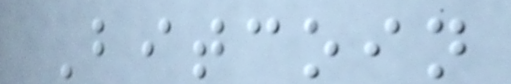Bitcoin
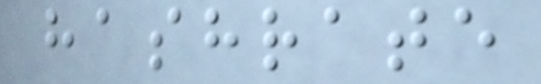hashrate
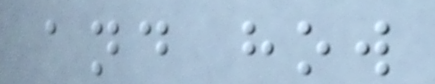and how
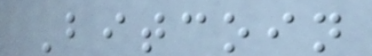Bitcoin
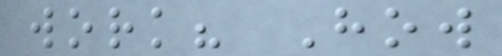work? How
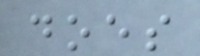does
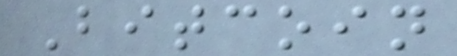Bitcoin
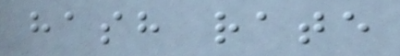hash rate
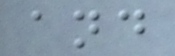and
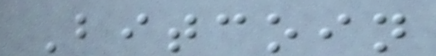Bitcoin
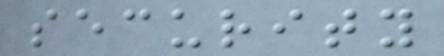security
